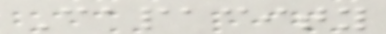Capacity
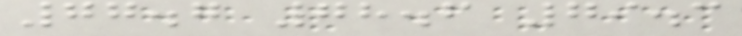77.7 78.6 79.3
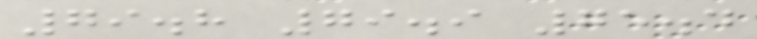79.8 79.9 75.4
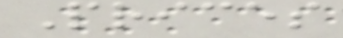Prices
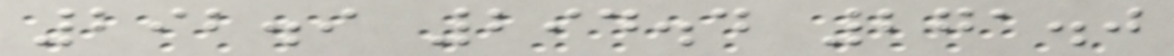292.9 294.4 271.0
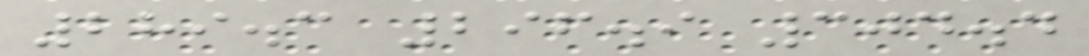289.3 296.9 304.4
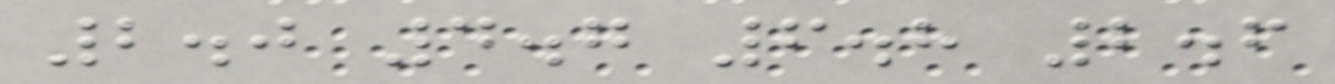2.0 4.7 6.8 2.6
